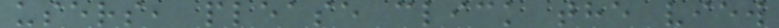users, please click the view
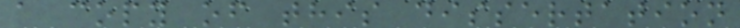a copy of this dissertation
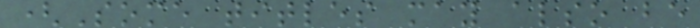(Some titles may also be
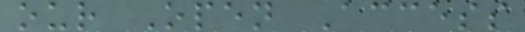our Open Access
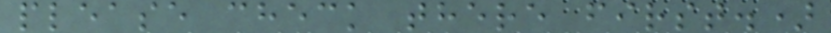please check there first.)
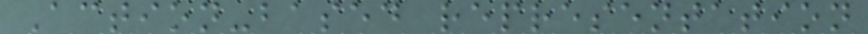Action-based representation
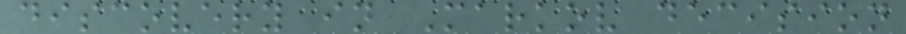discovery in Markov decision
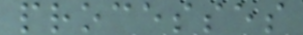processes
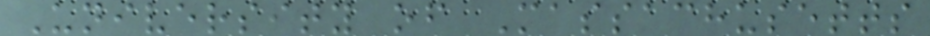University of Massachusetts
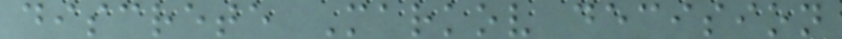discrete Markov decision
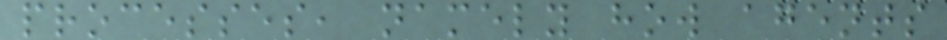processes, namely how agents
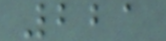221
